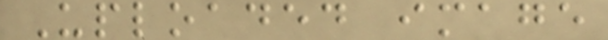Uploaded image
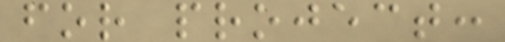for project:
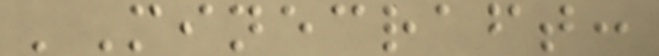'Minecraft:
